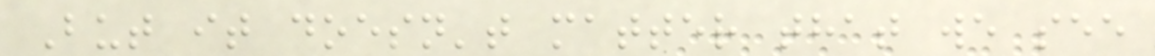But it doesn't matter that we see
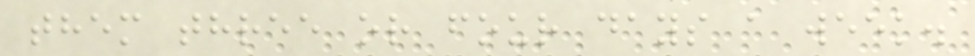them three or four days a week.
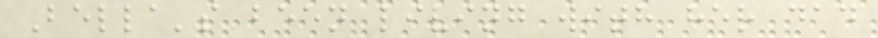Bella's been living with her dad
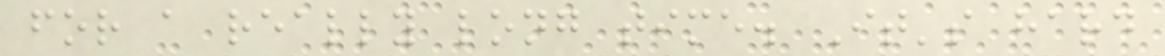for a really long time. It's hard
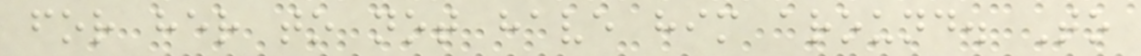for her to not have him around. To
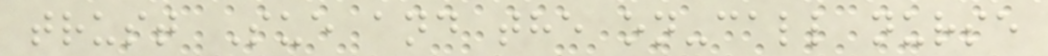trust Sue and the on-call nurse
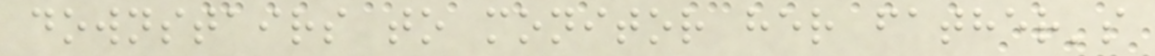downstairs to monitor her father's
